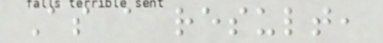As a result,
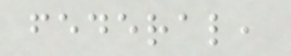federal,
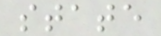state
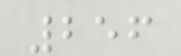256
